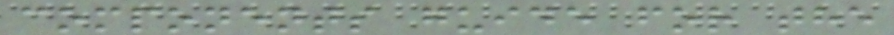components guide for the
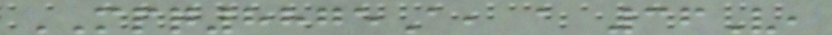MPQ8875A, a 36V,
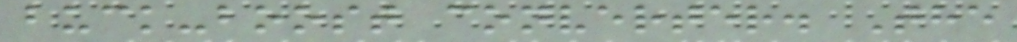buck-boost converter. The
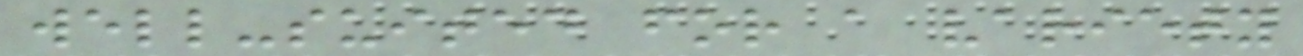well-suited for a variety
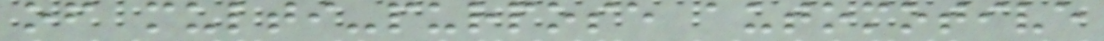of multi-purpose automotive
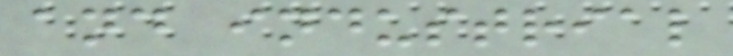and industrial
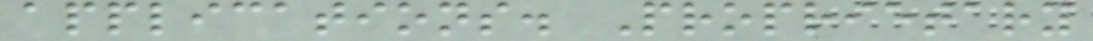applications. Proprietary
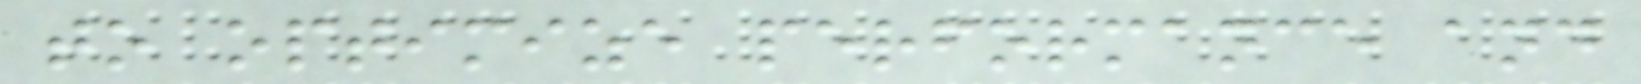to optimize performance and
